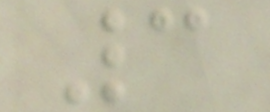3
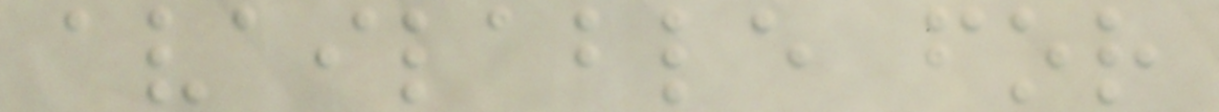available for
